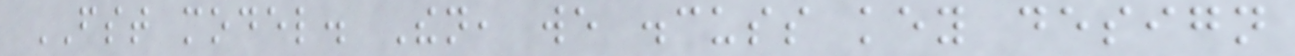FST model. Then, we discuss key design
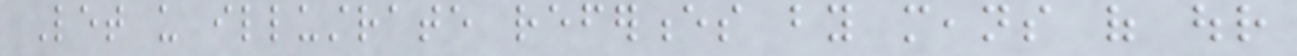Let us illustrate references by means of our
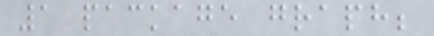1 package graph;
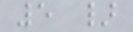5 }
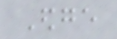Edge
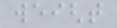weight
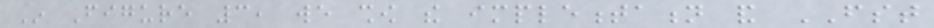In Figure 3, we show the implementation and FST
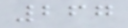267
